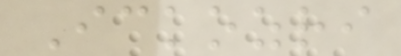Ickozri
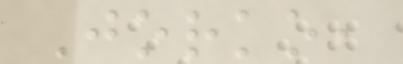Jorko,
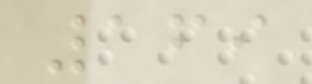169
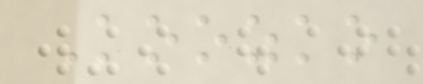Koozko
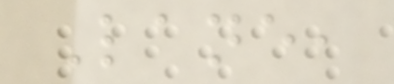Lane,
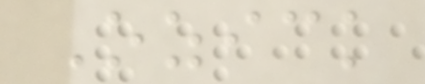Ozick
